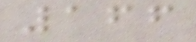166
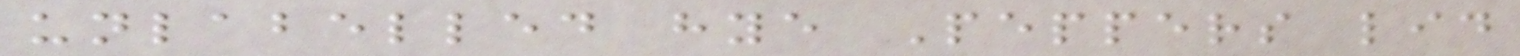unlabelled hye Peppers lid
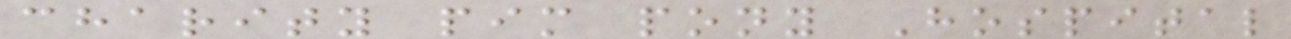charity pim pony Hospital
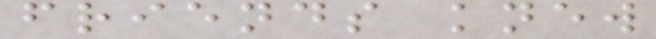friends knew
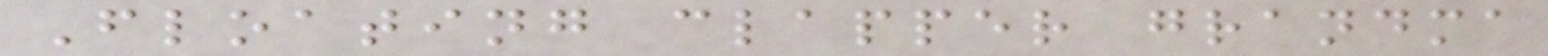Floating clapper grandma
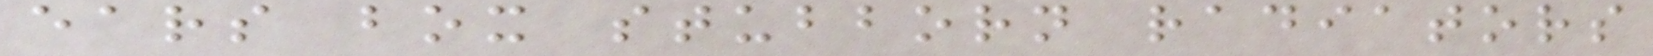ears box stubborn radiators
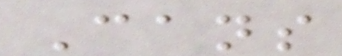Cans
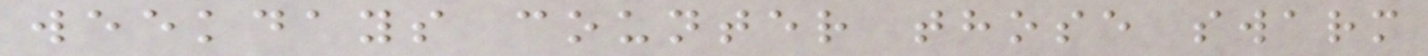weekdays counter those swarm
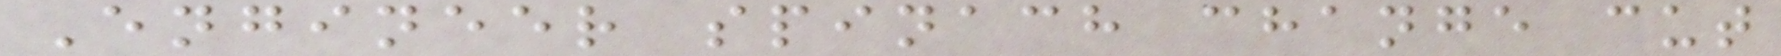Engineer spinach change cut
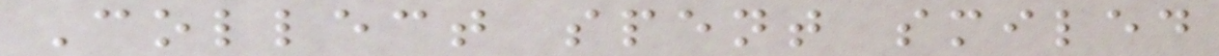Collect spent smiled
